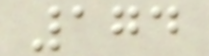174
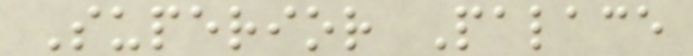Superior Palace
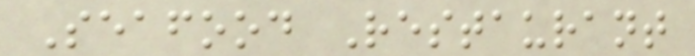Seafood Restaurant
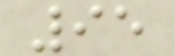95
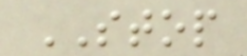STOP
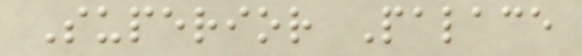Superior Palace
